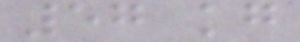57 kg
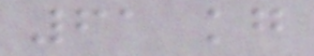61 kg
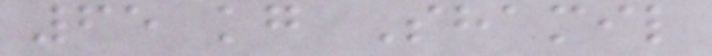65 kg Shamil
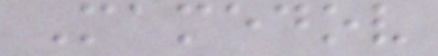Mamedov
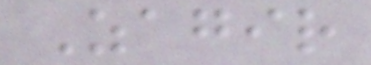Zagir
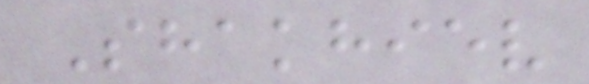Shakhiev
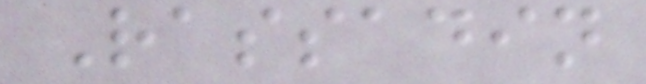Rassadin
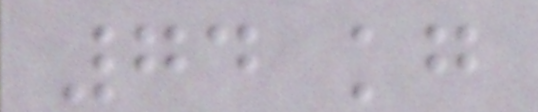74 kg
